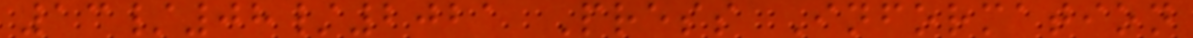13/08/2021 Press Information
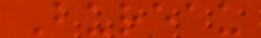Bureau
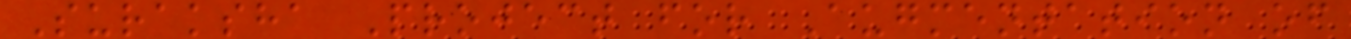Suraksha Project for Augmentation of
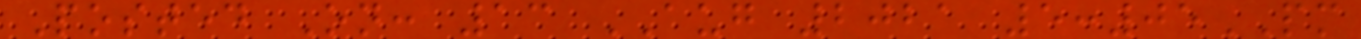Posted On: 13 AUG 2021 5:05PM
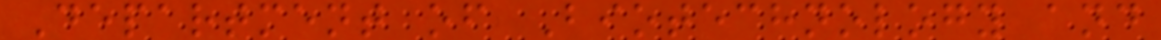Department of Biotechnology and
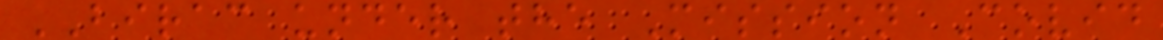BIRAC under the Mission Covid
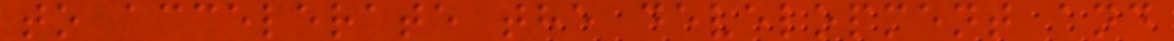to accelerate the development and
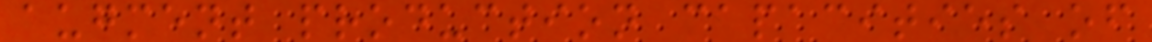augment production capacities of
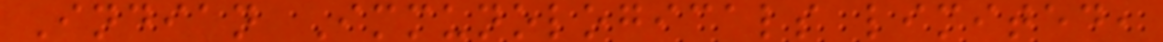Indian Immunologicals limited,
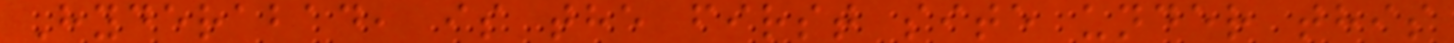Hyderabad, is the first site under this
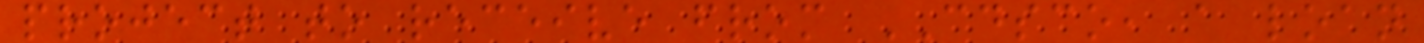project to receive from CDSCO, a loan
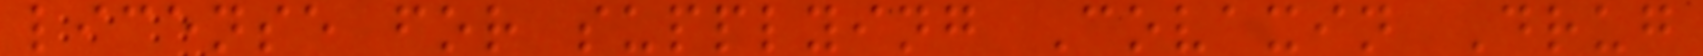license for supplying Covaxin Drug
